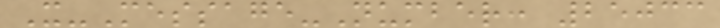X-Message-Number: 25033
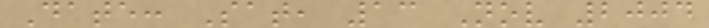Date: Sat, 13 Nov 2004
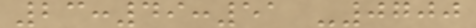23:49:51 -0700
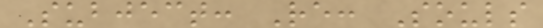Subject: Re: Souls
